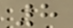8
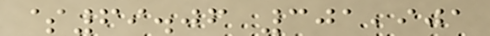$69.06 301,901
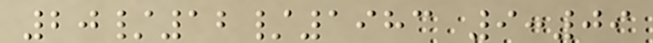20/12/1983 9:09
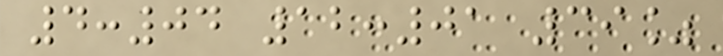4:04 12:01 39%
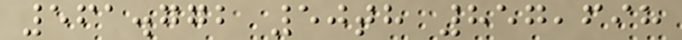561.772 50th 857,698
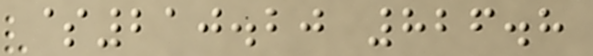$210.20 826.8
